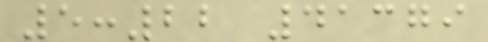5:22 41379
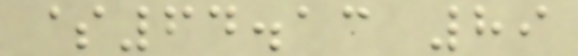$64.13 89
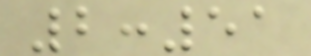2:51
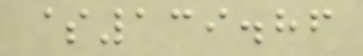$139.86
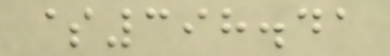$398.41
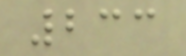233
